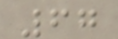67
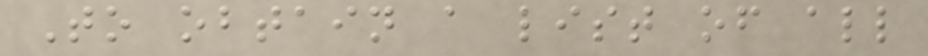To obtain a list of all
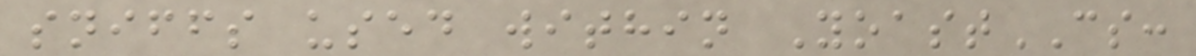sniffs used within YoastCS:
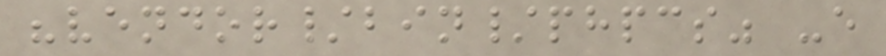"vendor/bin/phpcs" -e
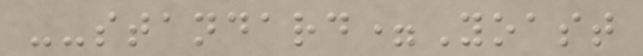--standard=Yoast
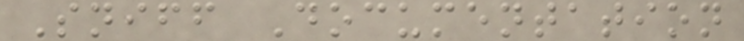Sniff Documentation
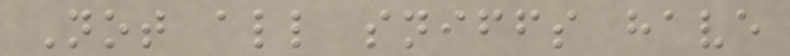Not all sniffs have
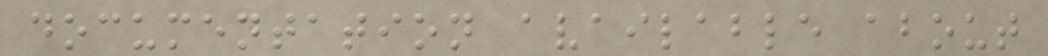documentation available about
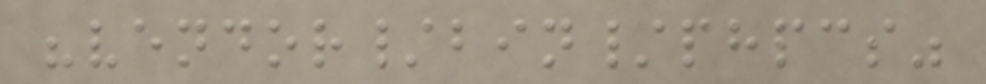"vendor/bin/phpcs"
